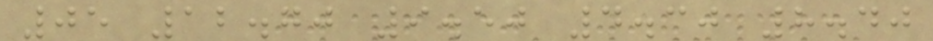05 12.70 9.50 4.30 8.40
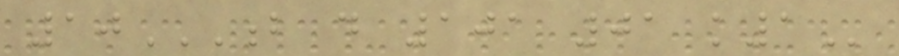10B D 101 01 K1
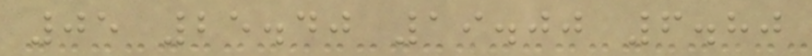05 25.40 19.00 6.80
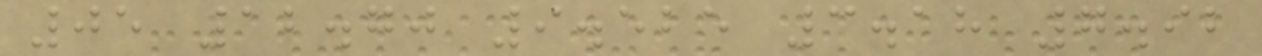05 12.70 9.525 3.18 7.92
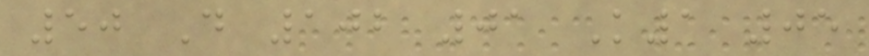50 D 102 01 K1 05
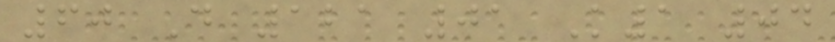60 D 121 01 K1 04
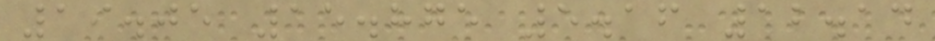19.05 15.875 5.16 12.14
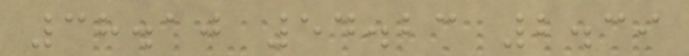38.10 54.23 2.39
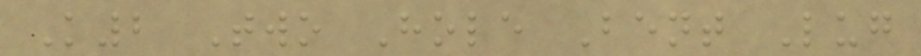K2 Two Hole Bent Lug
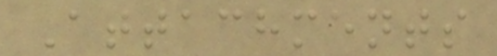Attachments
